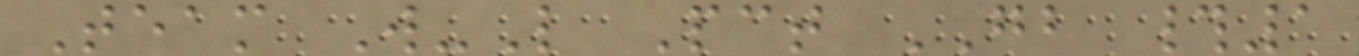Team W-L Pct GB #1
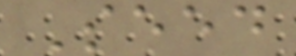Seed
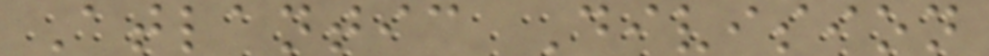Atlantic Division
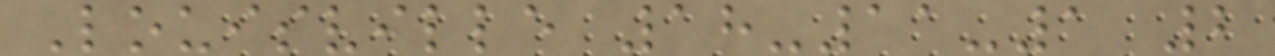Louisville 18-11-1 2
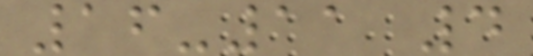16-11 4
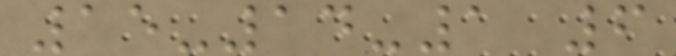15-14-1 6
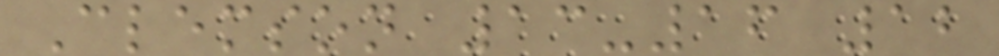Clemson 13-16 12
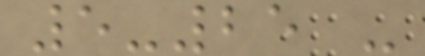5-25 -
